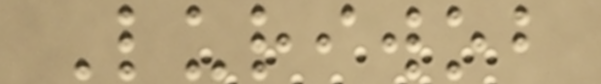Luriwob
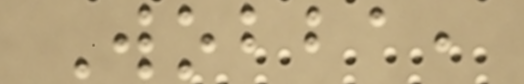Wobba,
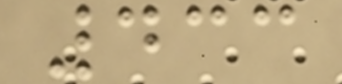433
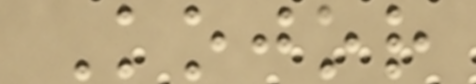Kojor
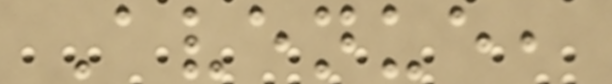Avenue,
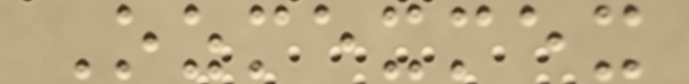Ozmexmex
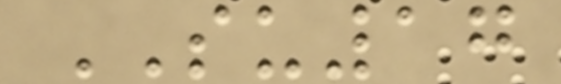SU17
